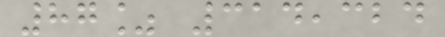87% 314,324
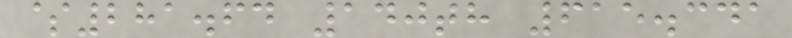$281.64 140th 615.341
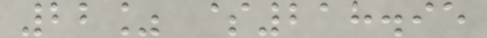22% $218.95
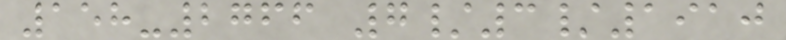158-2766 7/3/1910
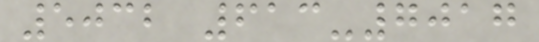5032 613-7017
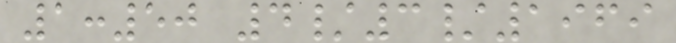1:50 4/3/1969
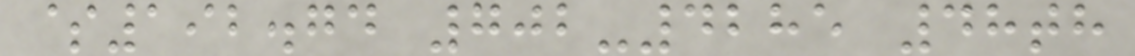$192.74 702-4285 48th
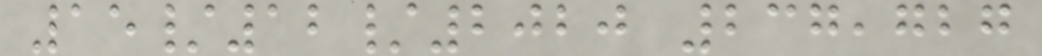15/12/2020 237,727
